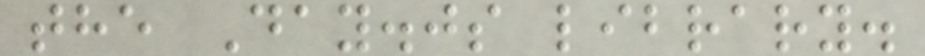the Day.js library.
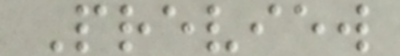Preview
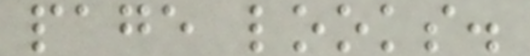page looks.
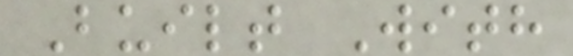Built With
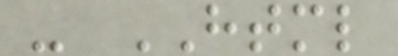- HTML
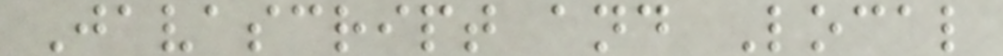Javascript and Local
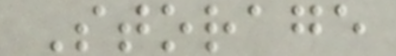Storage
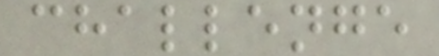challenge
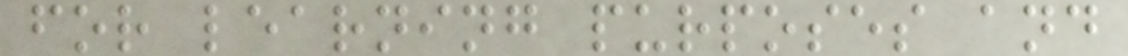for learning purposes and
